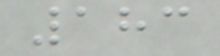183
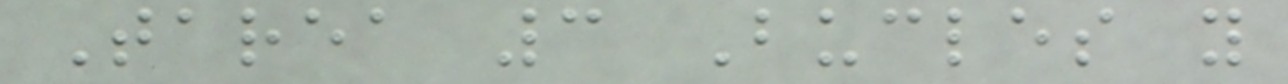Tarea 3 Bucles y
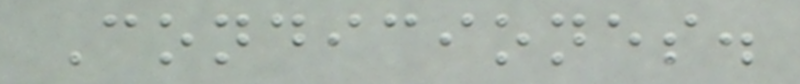Condiciones.
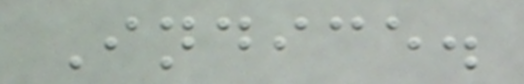Indice.
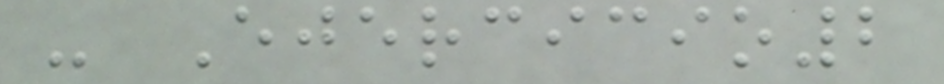- Ejercicio2
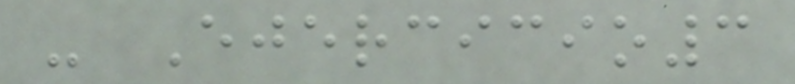- Ejercicio3
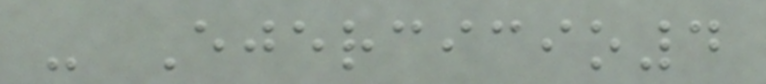- Ejercicio4
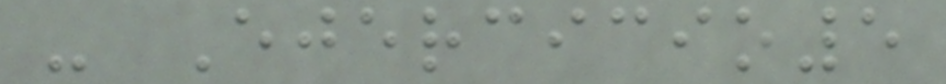- Ejercicio5
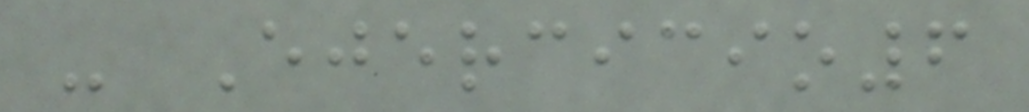- Ejercicio6
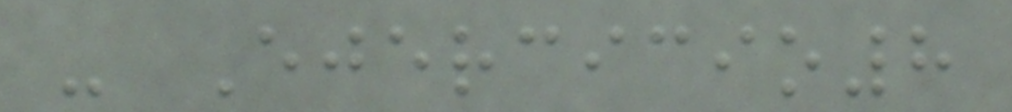- Ejercicio8
